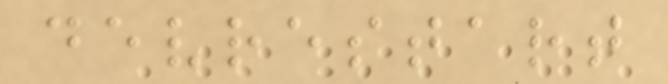devrestart
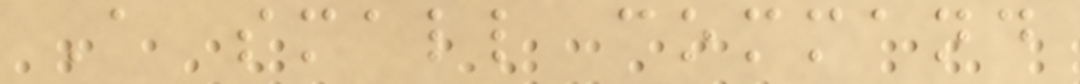A small command
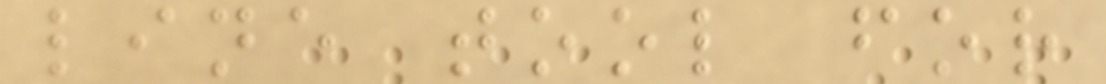line tool for
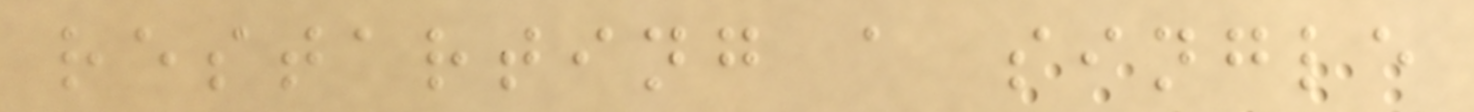restarting a single
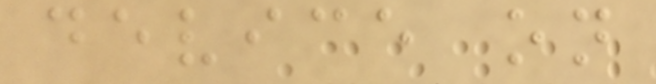device on
